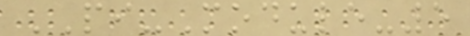PI-Module-5
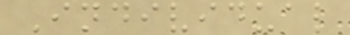Individual
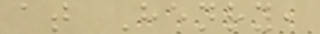at Henry,
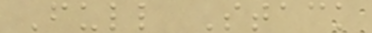Full Stack
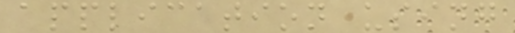application using
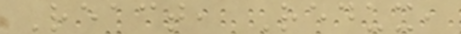React, Redux,
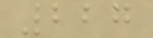227
